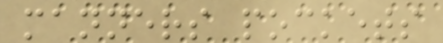manners pockets
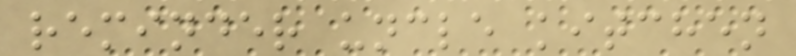reminder uncle kitchen
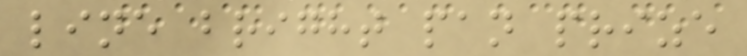line bright pan prize
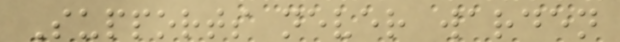Supports never warden
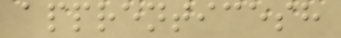apprenticesh
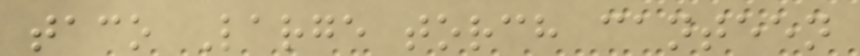taco Large torch canteen
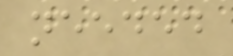needed
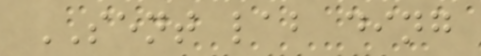SENT lab ding
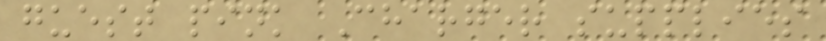guest pink Charger supplies
